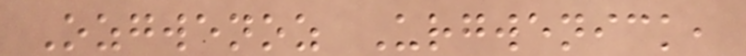Ozgwenoz Urgwenick,
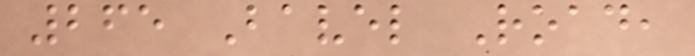265 Bavel Road,
